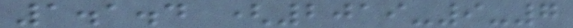1.1.4 (2019-9-7
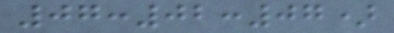07:02:07)
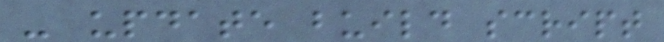- update build script
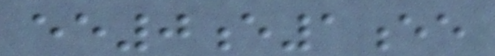ee0e1ee
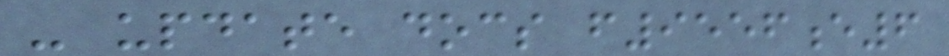- update docs f9556e6
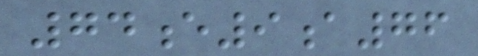74e9a76
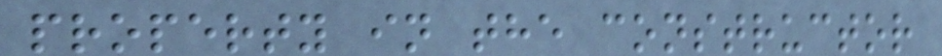property in the constructor
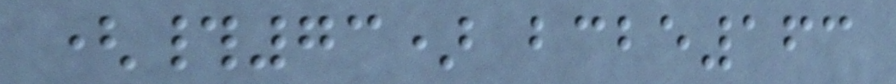(#73) bcbe163
